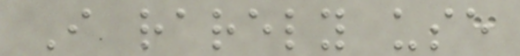I rarely use
